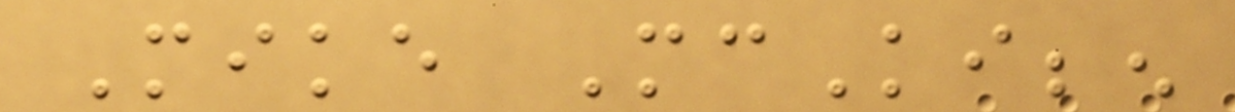Mike McKibben
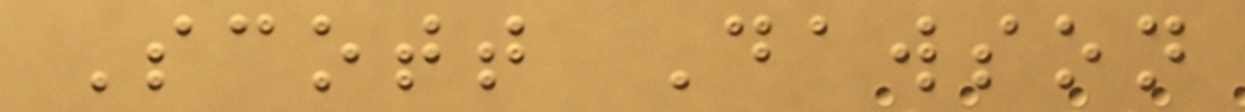Scott Dawson
